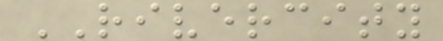RIVERCITY
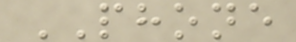PHONE
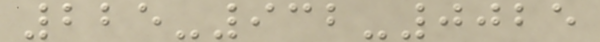225-932-0025
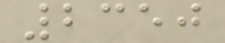2350
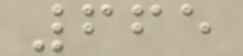665
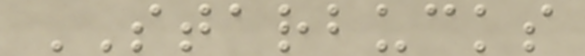STARBUCKS
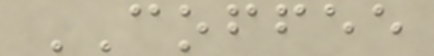COFFEE
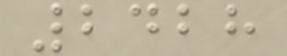2428
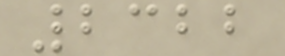2322
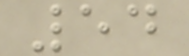54
